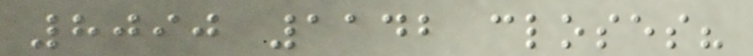8090 1142 closes?
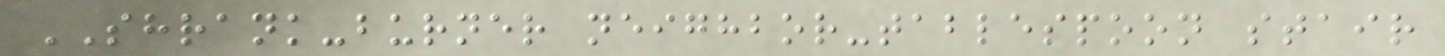SHRANK-burner neighbor-tablespoon stair
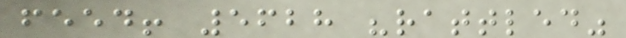feed! 5628 "rattled"
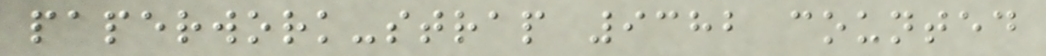paperwork-strap 9382 counted
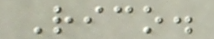Rico.
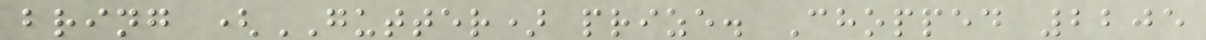bring (GUTTER) prize. Chopped 2205
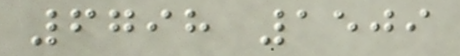6798 1509
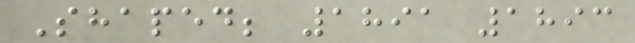Shaped; 1891 1893
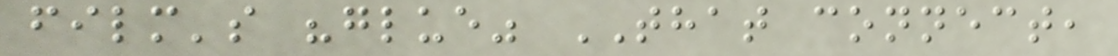film's "glue" THAT connect,
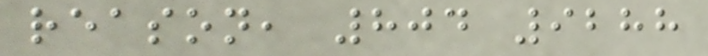reason, 804 9288
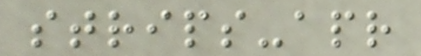strips-apr
